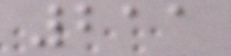211
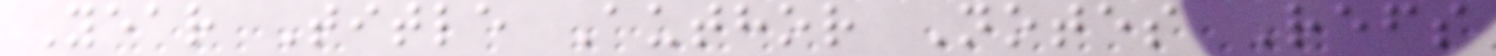Year Title Author Notes Refs
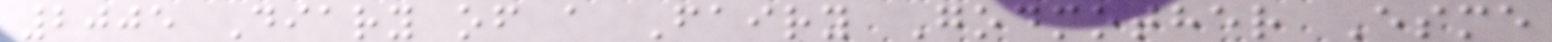2005 Diary of a Fairy Godmother Esme
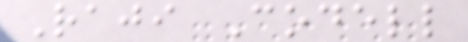Raji Codell
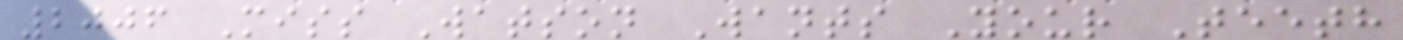2006 Miss Watson Wants Your Teeth
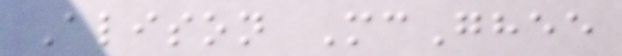Alison McGhee
